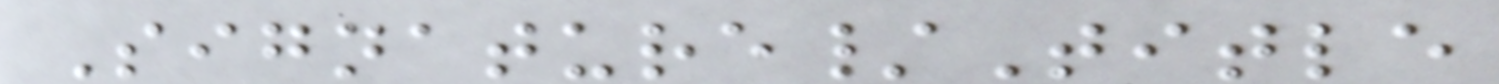Signature/Title
